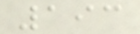193
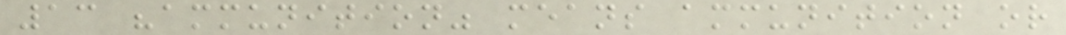13 "ammunition" means ammunition or
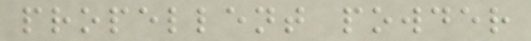propellent powder
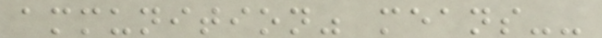ammunition" means--
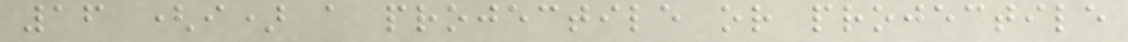16 (i) a projectile or projectile
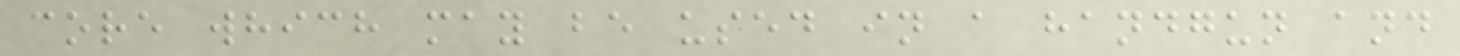core which may be used in a handgun and
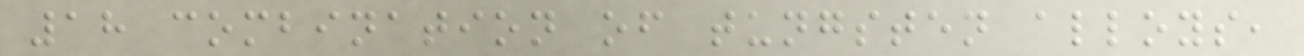18 combination of tungsten alloys,
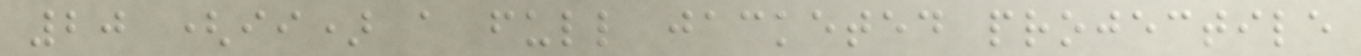20 (ii) a full jacketed projectile
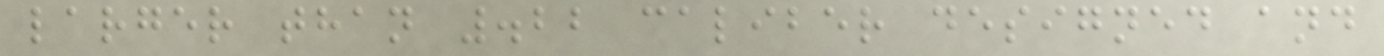larger than .22 caliber designed and
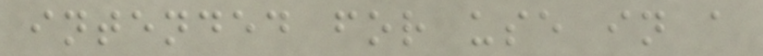intended for use in a
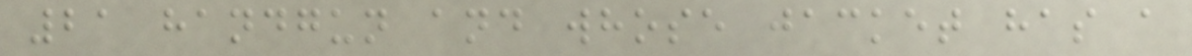21 handgun and whose jacket has a
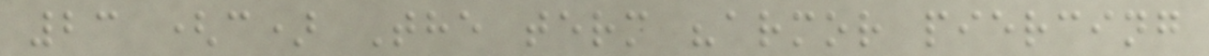23 (c) The term "armor piercing
